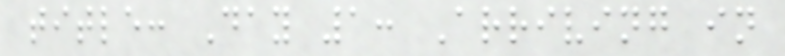title: Day 1: Arriving in
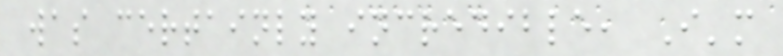was certainly incredible, I'm
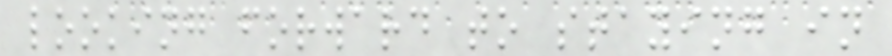looking forward to staying in
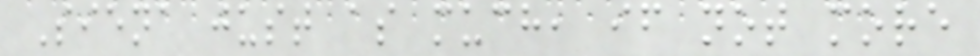Siena just as much, if not more
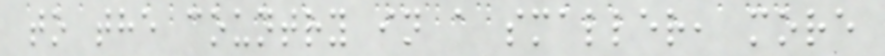to the country in a smaller, more
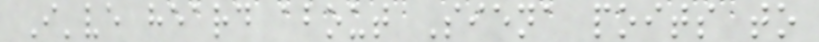I've heard about Siena poits to
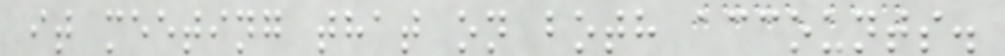it meeting that on both accounts.
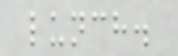lunch.
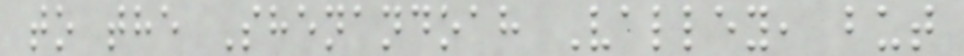to the Shenandoah Valley, but
